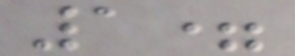1=
